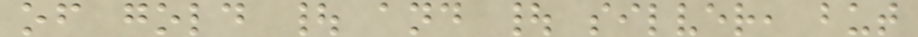of gold | and | silver, but
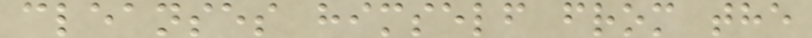cleanses himself from the
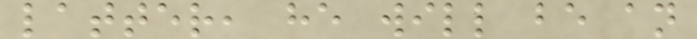latter, he will be an
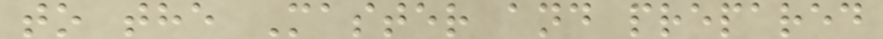to the Master and prepared
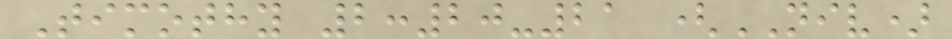Timothy 2:20-21 (NIV)
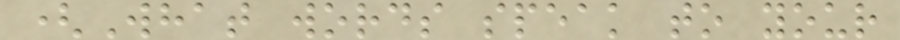(What words speak to your
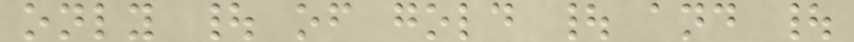only | of gold | and |
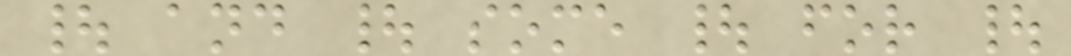| and | some | for |
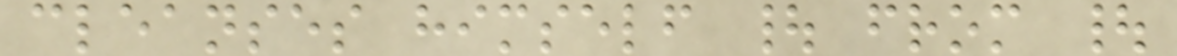cleanses himself | from |
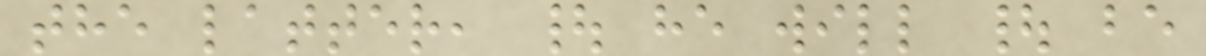the latter, | he will | be
